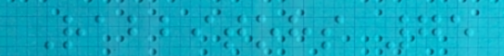Rabbitohs 75
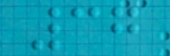37
